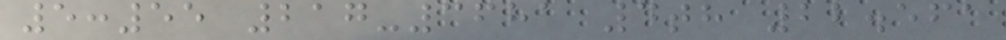5:55 217-3681 4th 22.561
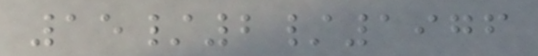15/2/1976
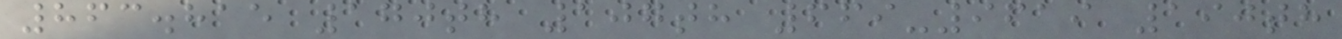863.815 170th 107th 669-9619 190th
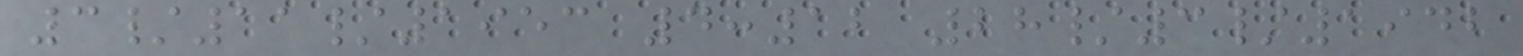3/11/1953 4:12 28/3/1942
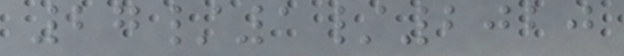27/1/2020
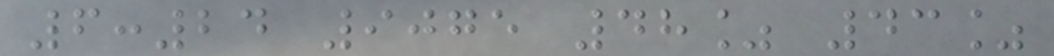6:24 9075 48% 43%
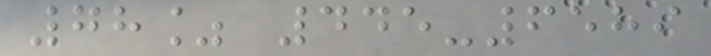78% 445-6589
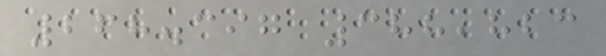268.397 388,823
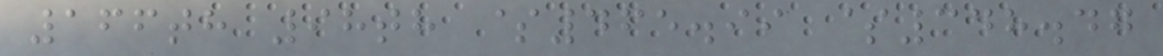166th 98th $465.99 $348.47
